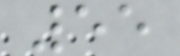55
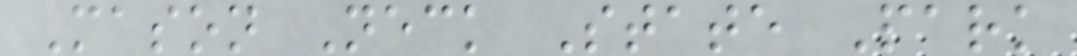Mason Neck State Park
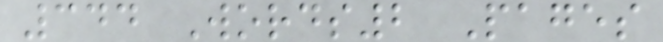344 Words2 Pages
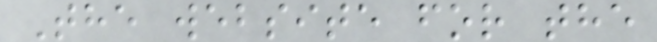The website for the
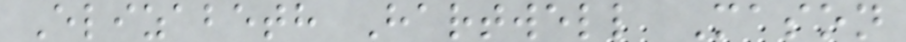Elizabeth Hartwell Mason
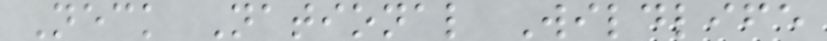Neck National Wildlife
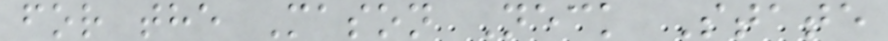for the Mason Neck State
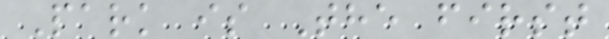Park is The first
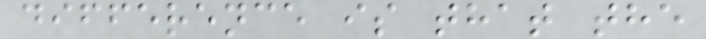difference is that the
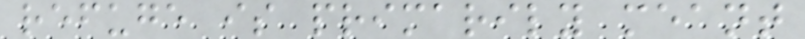refuge is primarily meant
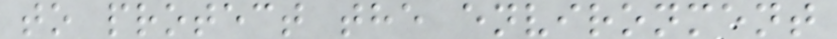to protect the environment
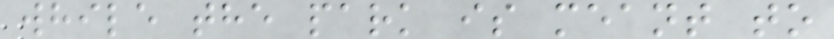while the park is meant to
